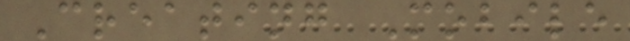Creating Mobile
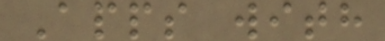Apps with
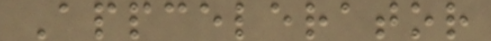Appcelerator
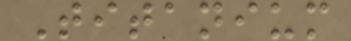Titanium
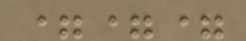===
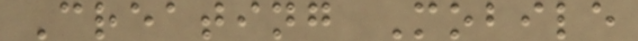Creating Mobile
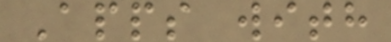Apps with
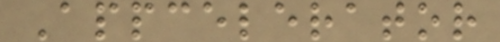Appcelerator
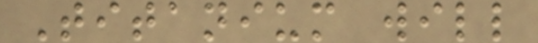Titanium will
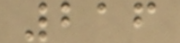216
